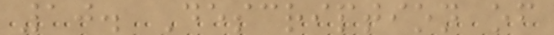10. Description of
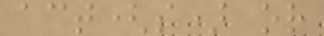act(s) or
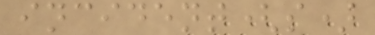incident(s)
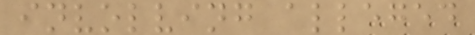involving alleged
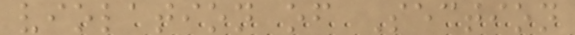violation of Section
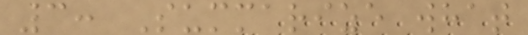3: Summarize what
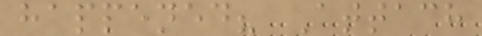happened? Attach
